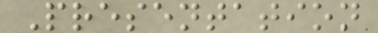Presentation
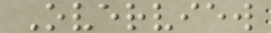Overview
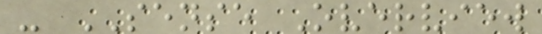- SENSE Overview
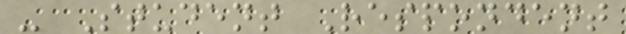- Student Respondent
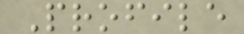Profile
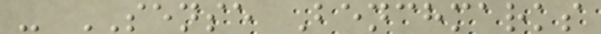- SENSE Benchmarks
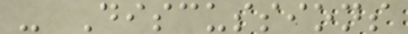- Discussions
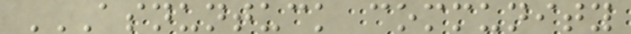ASNUNTUCK COMMUNITY
